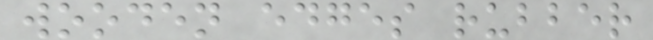wooden edges rubber
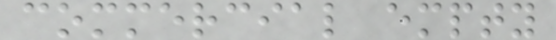commercial empty
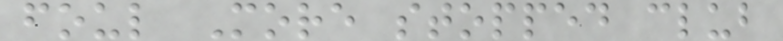foul More stopped club
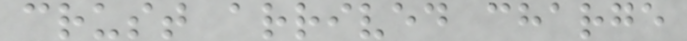crust arrived charge
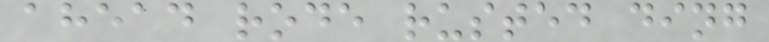ahead rode rusted ding
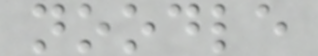noodle
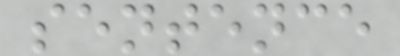sentence
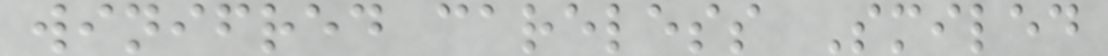winifred careless Smiled
